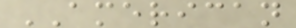AMERICAN
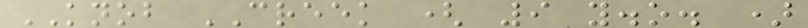KNOB CREEK ( 9 y.o. )
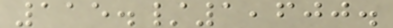115./1,600.
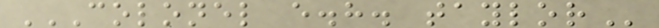COLONEL E.H. TAYLOR
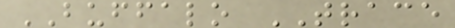BUFFALO TRACE
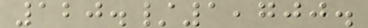120./1,700.
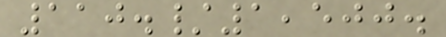110./1,500.
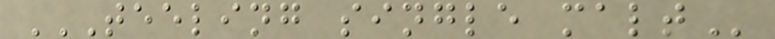TEELING SINGLE MALT
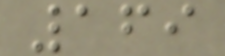169
